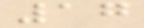17
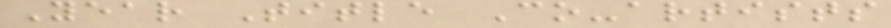Year Title Co-artists
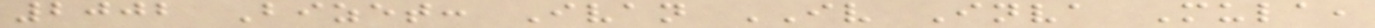2002 Bizet: Ivan IV Inva Mula,
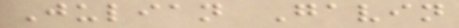Julian Gavin
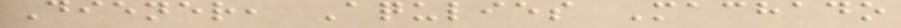Diener, Aqulies Machado
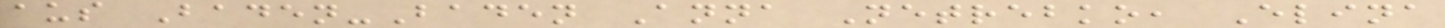aus Baden-Baden Anna Netrebko, Elina
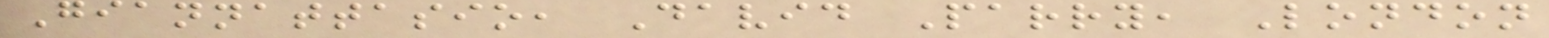Giannattasio, David Parry, London
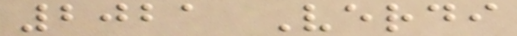2021 Verdi
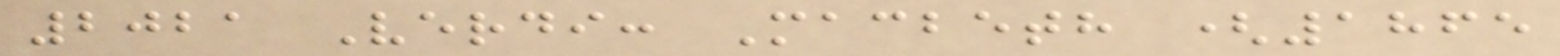2021 Verdi: Macbeth (1865
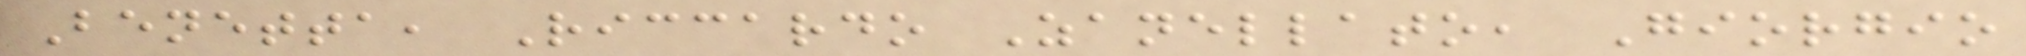Benetta, Riccardo Zanellato, Giorgio
